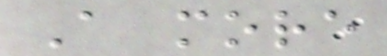A more
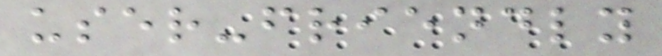user-friendly
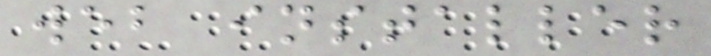web installer
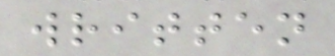written
